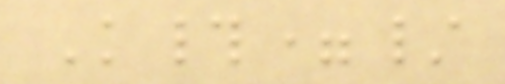K#=/
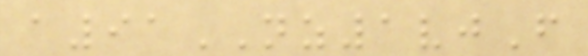a91NZ1vjF
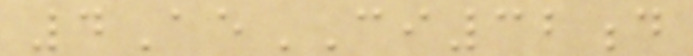4AeCI32d
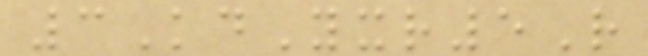3KdYxr5R
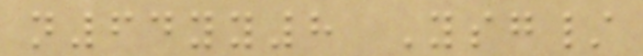n64yy8 Ysg/
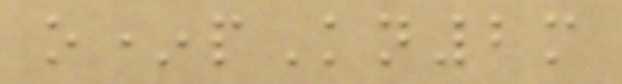o*pKn2m
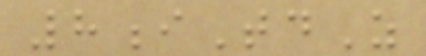8iTdZ
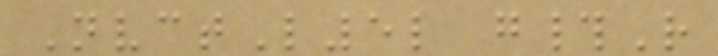NvctL5l g#R
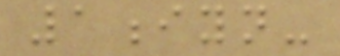1iyn-
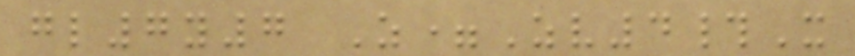gl7y7 Z=Zv4#X
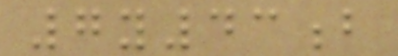7y43b
